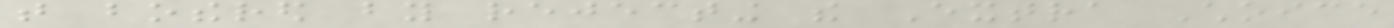that bothered by rejecting the Extra Choice
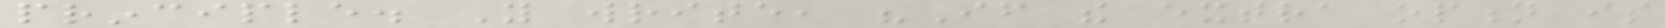principle. You write, "If the extra option is
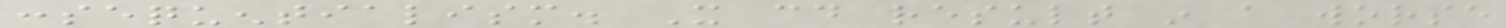consequentialism. It could result in a worse
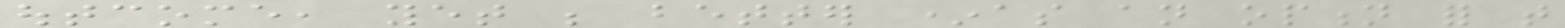outcome, yet be better *as an option for that
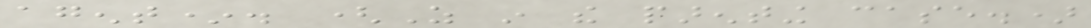agent*. (As in the parenting case.)
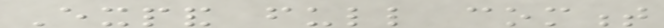Expand full comment
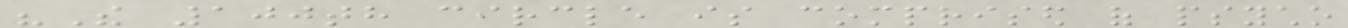"The 100th circle is comprised of psycho
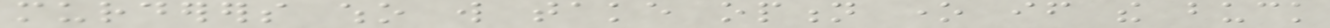murderers who will take option one if the buck
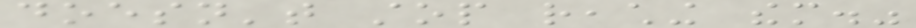doesn't stop reaching them."
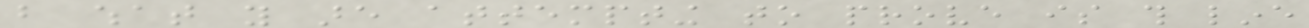but what you are attempting to prove is this line
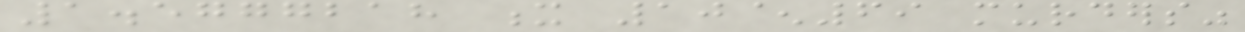1.5777218 x 10^69 murders"
